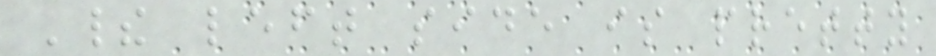Their left side is pretty
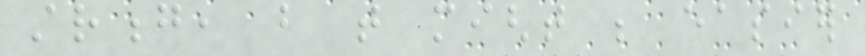strong, but that might be easier
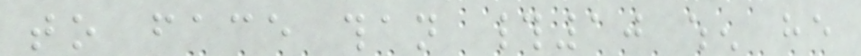to face than #10 when he
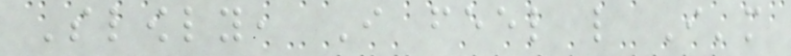Slowly, I feel like I'm
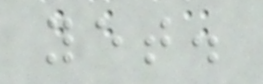yet.
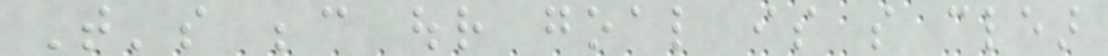That's because our goal is so clear
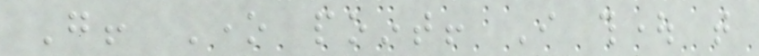Go! One point! I thought that
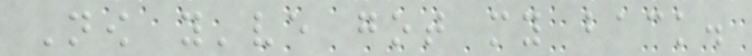Now you've got my back.
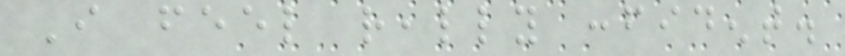I feel really confident.
